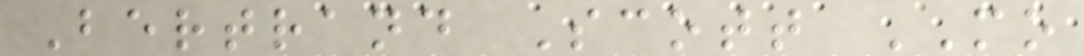Bertrand Scott MO
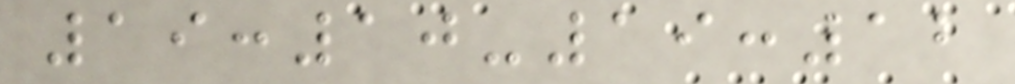19:10-19:12
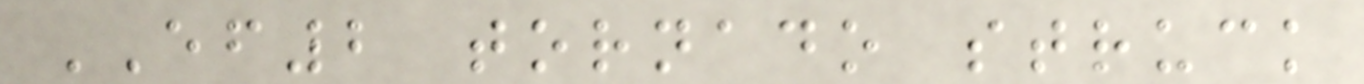EF2 tornado struck
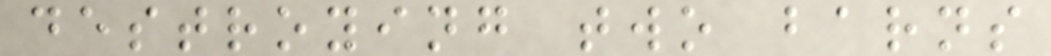destroying two barns
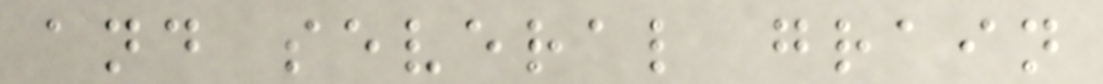and several grain
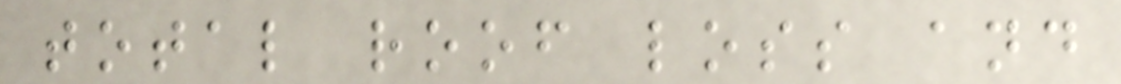total roof loss and
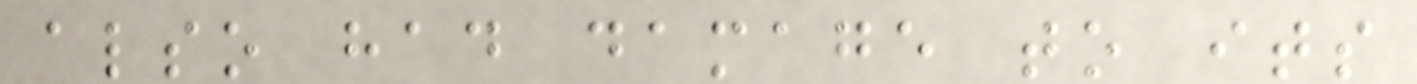also had damage to its
